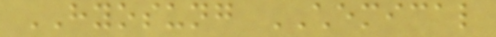HYOSUNG CHEMICAL
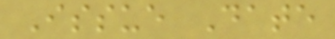Issue Date
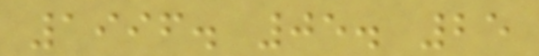1996. 05. 25
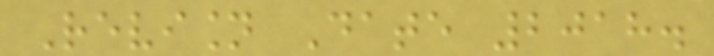Revision Date 2018.
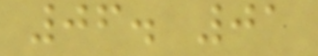06. 01
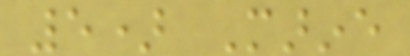5) Marine
